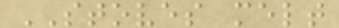STOVES melt
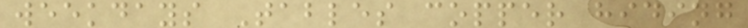weekdays Tables copper hiding
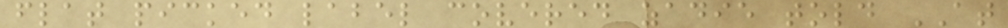flat picked label covered zadie told AT
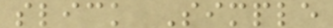slick Simple
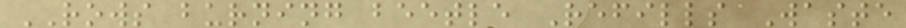ROWS burning beetle Refills Waste
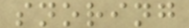snoring
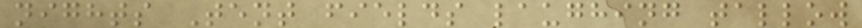nights Tent fields laughing tallow
